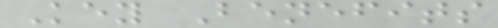Key Benefits
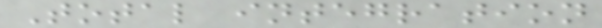Total integration
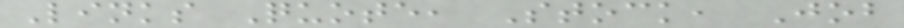Links Quote, Stock, Job
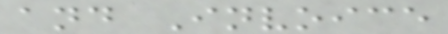and Invoice
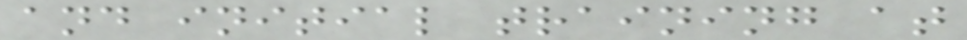and initial training at
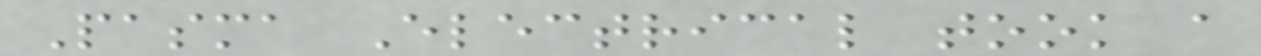Pasma Electrical took a
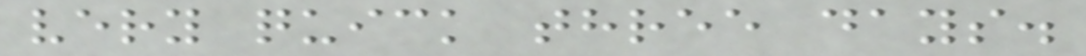very quick three days.
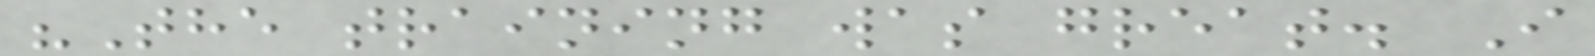"The training was great. I
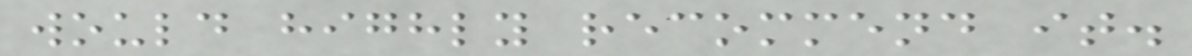would highly recommend it.
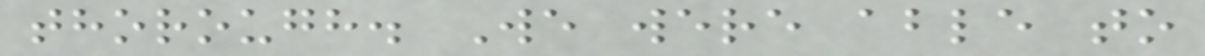thorough. We were able to
